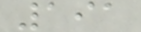191
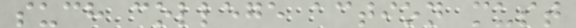such college action must
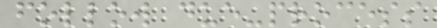follow due-process
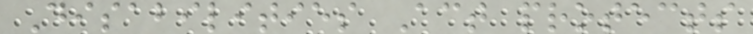Disabilities Act protects
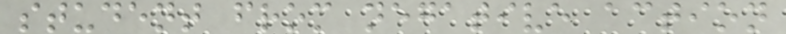student from negative action
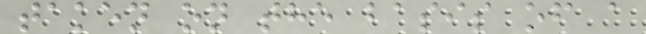taken on the basis of a
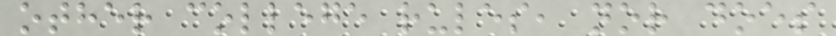other college rules, nor does
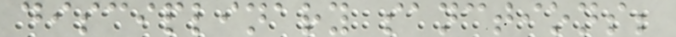disciplinary sanctions;
